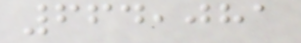664,081
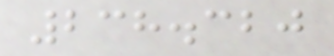238.320
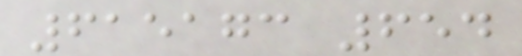615173 654
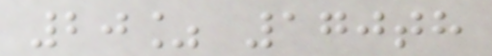20% 170th
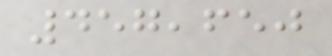457,650
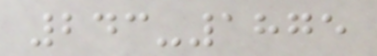243-1875
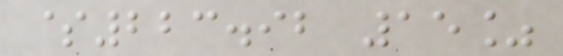$223.92 15%
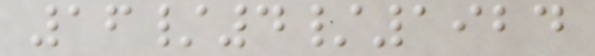16/4/1924
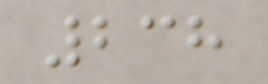238
